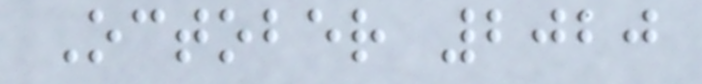October 2020
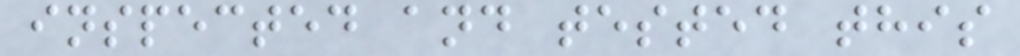inspected and tested this
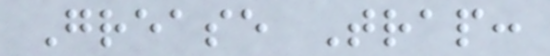Grease Trap:
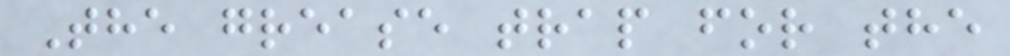The grease trap for the
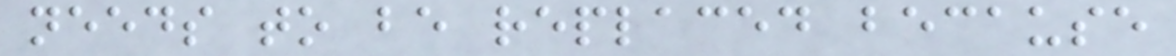needs to be replaced because
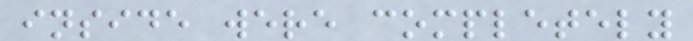inside were completely
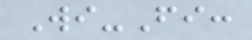Wi-Fi:
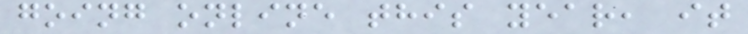going online this year, it
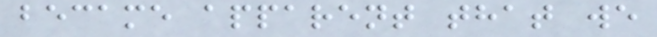became apparent that we
